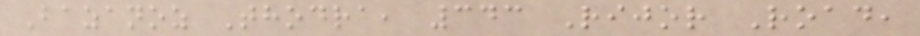Bazanoz Thodra, 343 Rijor Road,
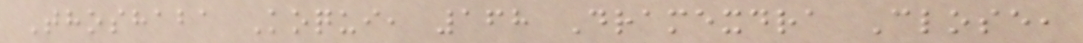Thoshaba Koqui, 168 Dramexdra Close,
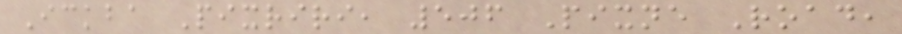Ickba Pixriri, 506 Pixne Road,
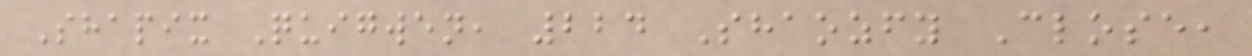Shapix Quigwen, 224 Shaozfy Close,
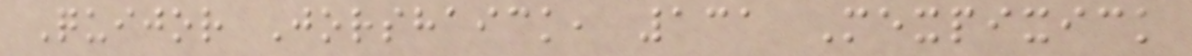Quijor Jorshaick, 131 Mexpixick
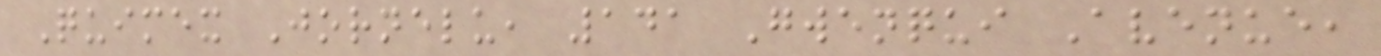Quimex Jornelu, 141 Gwenqui Avenue,
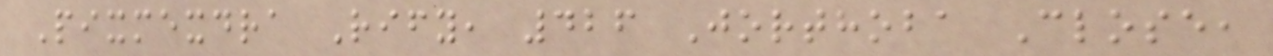Pixmexdra Rify, 426 Jorthoba Close,
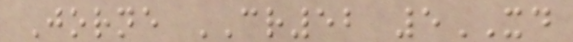Jorne CR52 5XD
